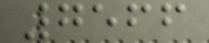7566
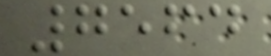7564
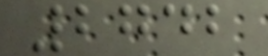2742
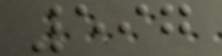597
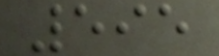595
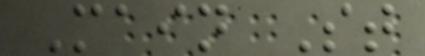Main St
